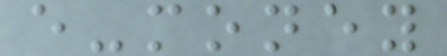e-money
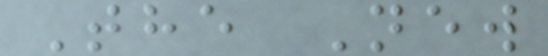The New
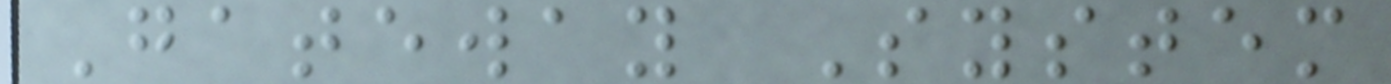Gateway System
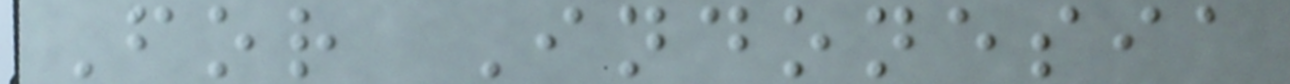For Indonesia
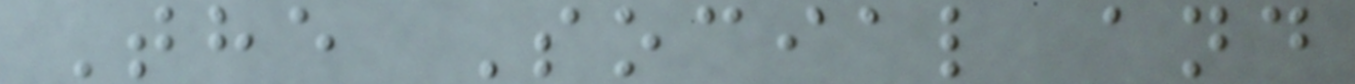The Social and
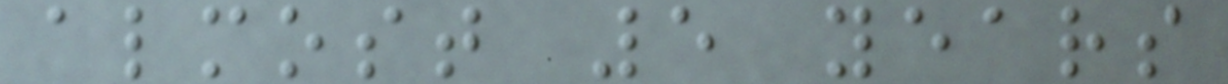almost 5 years
